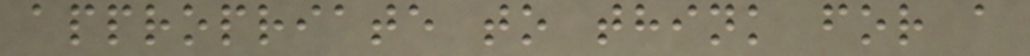appropriate to think for a
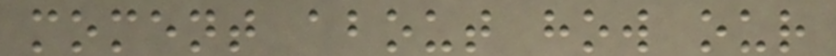moment about how our
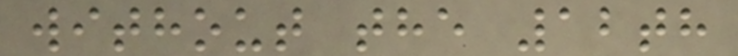without the 12th
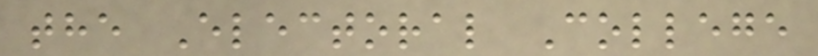the Electoral College
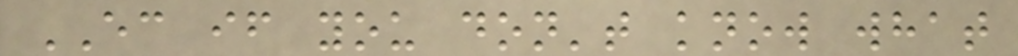EC if you don't know what
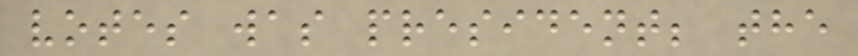votes was president; the
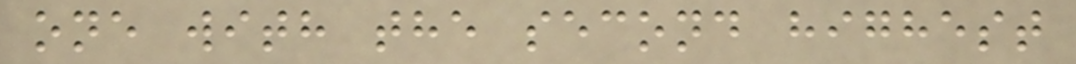one with the second highest
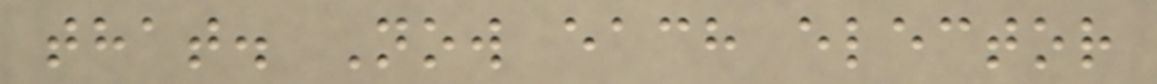that. Now each elector
